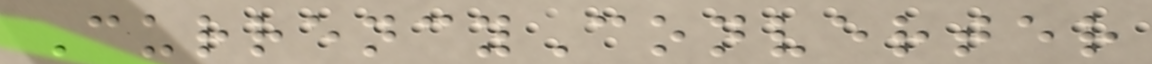CurrencyConverter
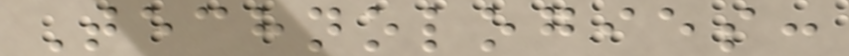Technologies:
